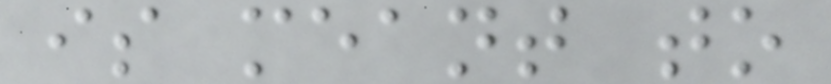is meant to
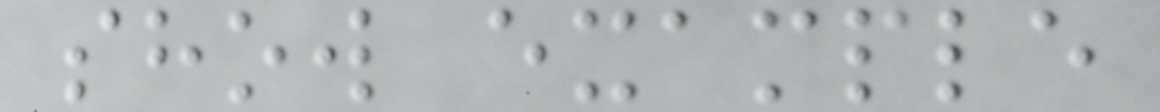show example
